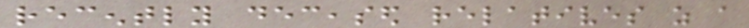recently deceased relatives as a
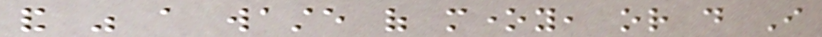and was a waste of money, or do I
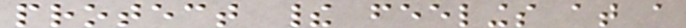protect their feelings at a
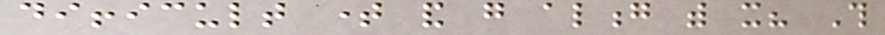difficult time and go along with it? This
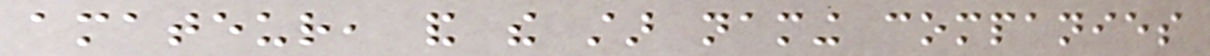amateur, and the star naming companies
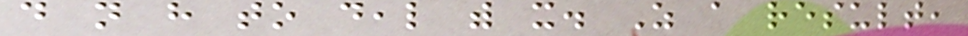do not have to deal with it. As a result,
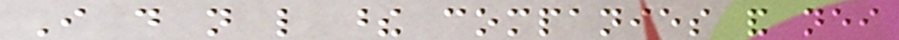I do not like these companies and neither
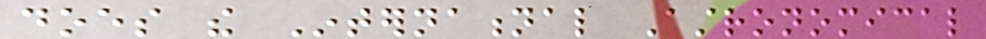does the International Astronomical
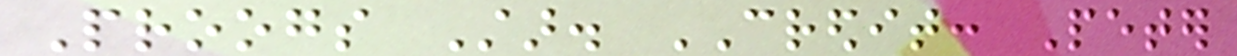Proogs Star. CREDIT: Peter
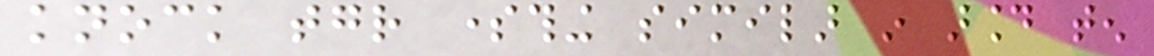knock together something similar in around ten
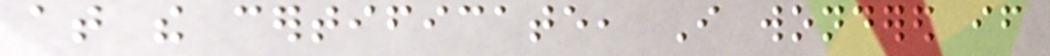at the certificate, I wondered if
